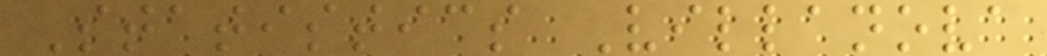Statistics Villanova
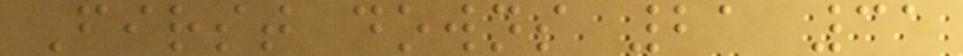First downs 21 31
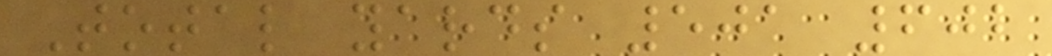Total yards 501 602
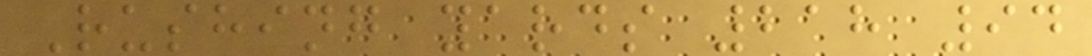Rushing yards 218 94
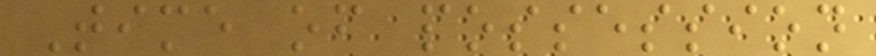Time of possession
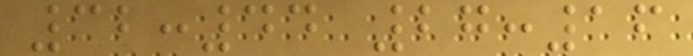32:44 27:16
